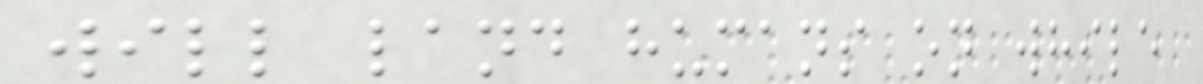will land humans on while
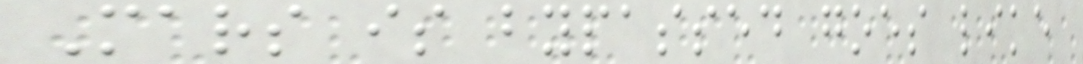Mars is bypassed goes like
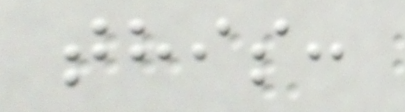this:
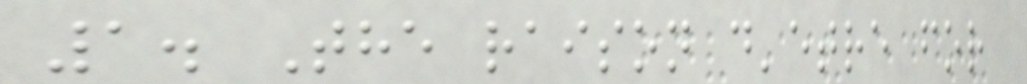1. The raison d'etre for
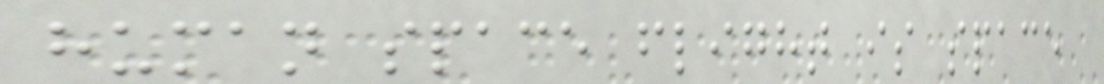human space flight is space
